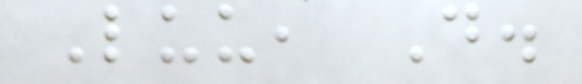Luu, D.
